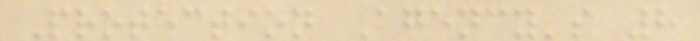Protection Agency's 8
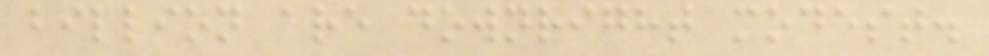billion are downright modest.
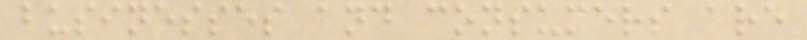businesses and consumers are
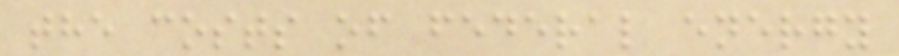the costs of federal energy
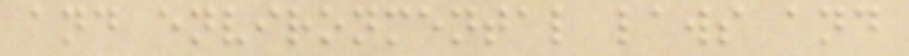and environmental laws and
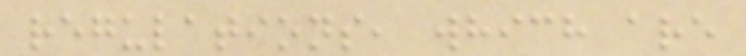regulations, which are
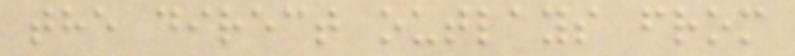the direct outlays from
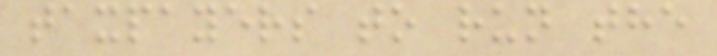taxpayers to run the
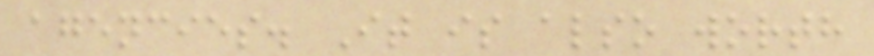agencies. It is also worth
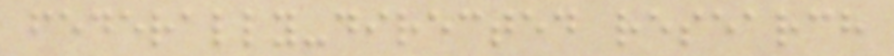federally-directed research
